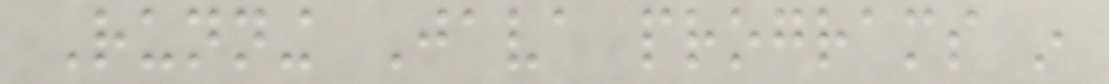Running Java programs in
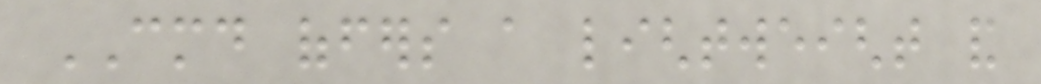CMD offers a lightweight and
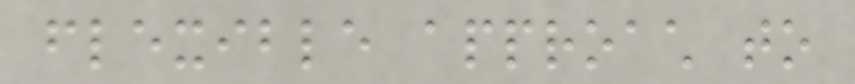flexible approach to
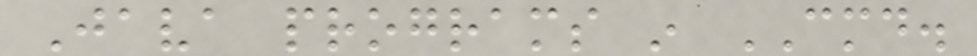Java programs in CMD.
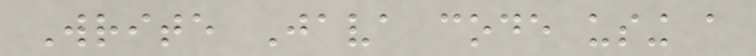Write Java code using a
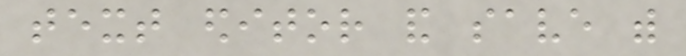text editor and save with
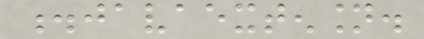.javaextension.
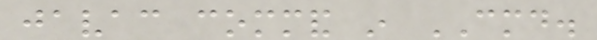javac command in CMD.
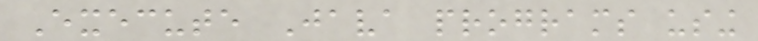Execute Java programs using
